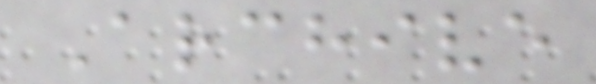Archive
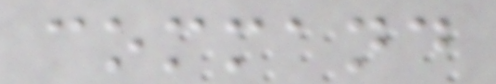command
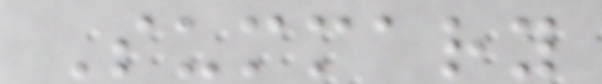Summary
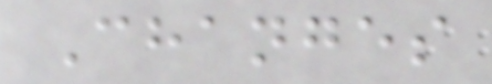Changes
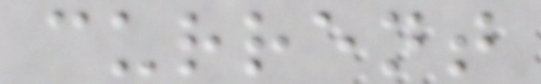current
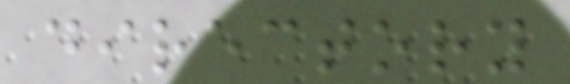directory
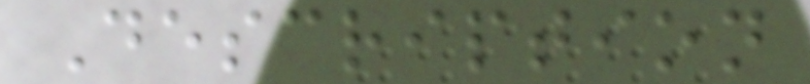Description
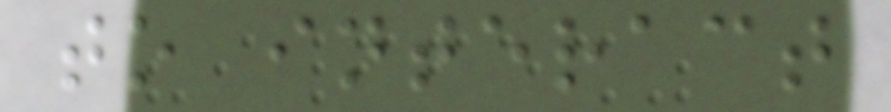to interact
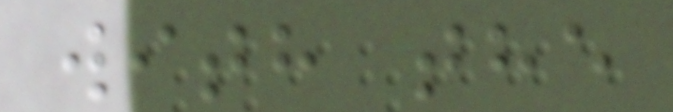with the
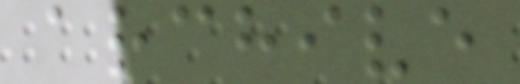archive
